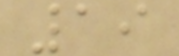19
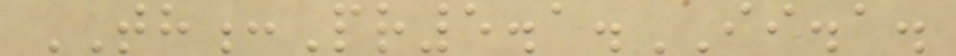TH:Pr5.1.II.a.
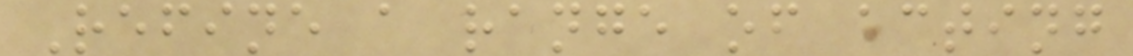Refine a range of acting
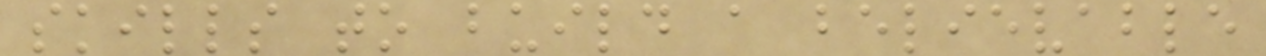skills to build a believable
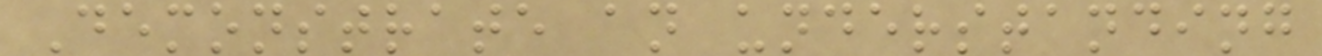Demonstrate an understanding
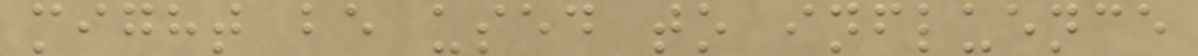might be used to influence
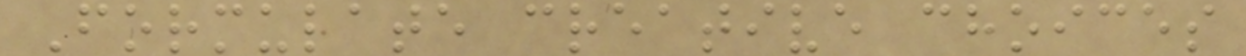Formulate creative choices
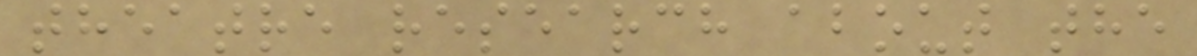theatre research about the
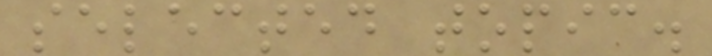selected topic.
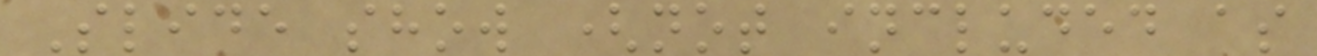Slide show (not included as
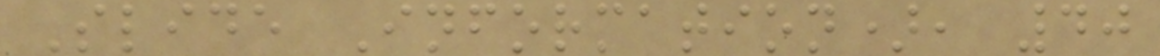Slide Information), 40
